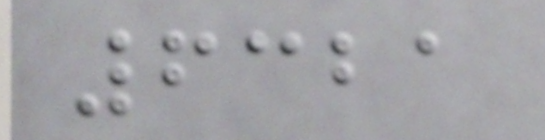6321
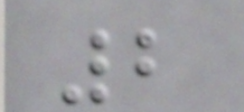2
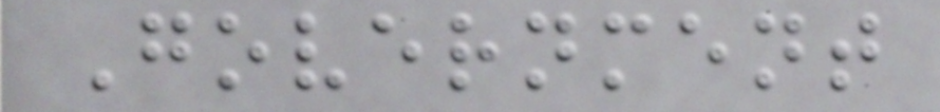Government
